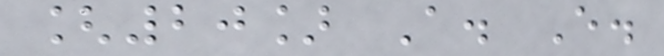[20] A. E.
